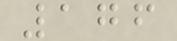176
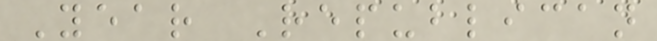Year Republican
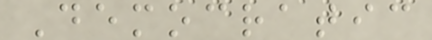Democratic
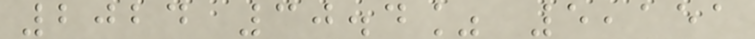2024 30.4% 5,151
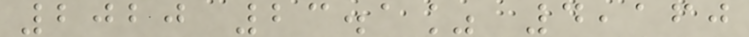2020 23.1% 4,160
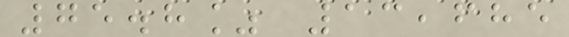75.8% 13,685
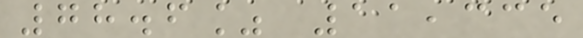78.6% 11,335
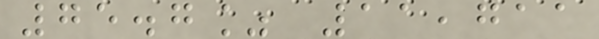75.7% 11,711
